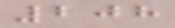208
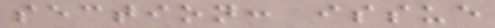section: issue
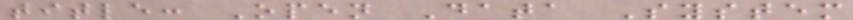title: Open Data System
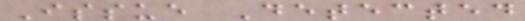Issue Detected
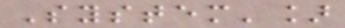System']
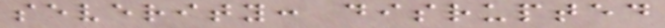severity: disrupted
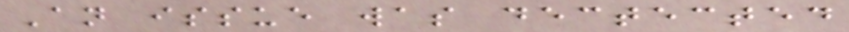An issue was dectected
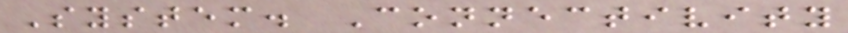System. Connectivity
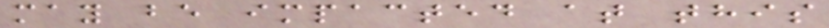may be impacted at this
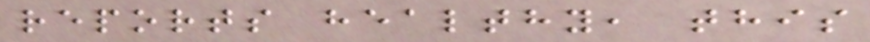reports healthy, this
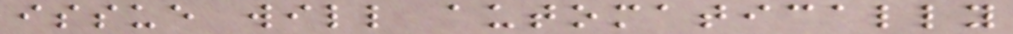issue will automatically
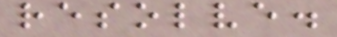resolve.
